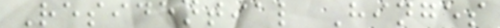Residential Hinges
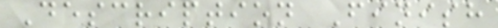Description Finish
